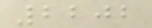2202
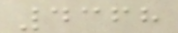4368
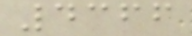4366
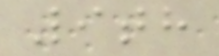9th
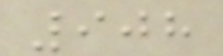908
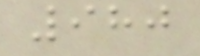980
